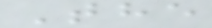The
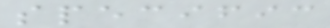specific
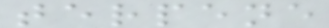terpene
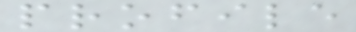profile
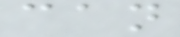can
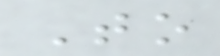To
